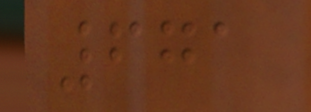671
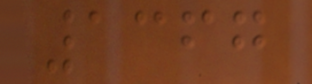1367
